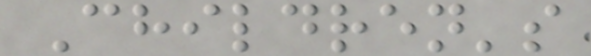Children's
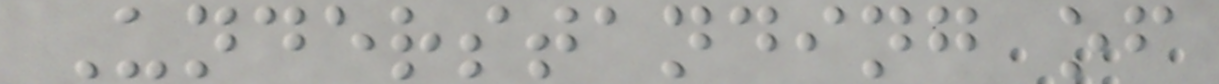Understanding of
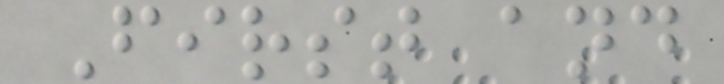First and
